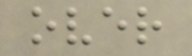over
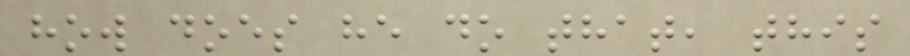how does he do that, this
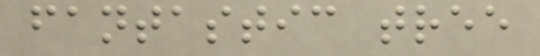fantastic tree
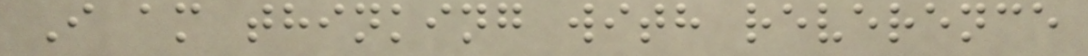I am thinking with reverence
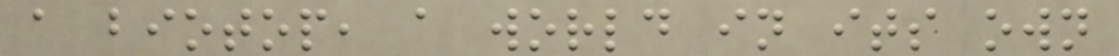a biotop, a world in its own
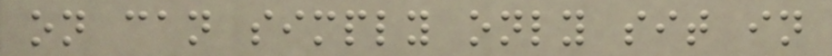on can simply only sit in
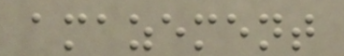amazement
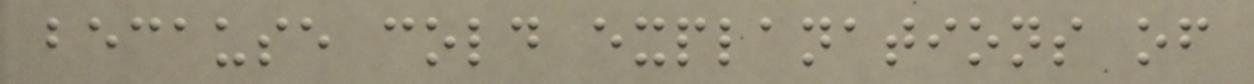because cold explanations of
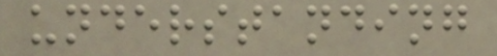understanding
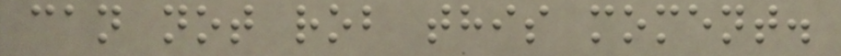can not rob this moment.
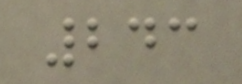243
